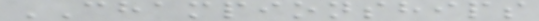CHAMPIONSHIPS
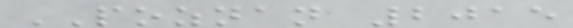POZNAN 2015
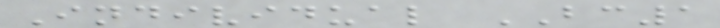Individual BC1
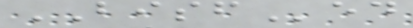BISFed
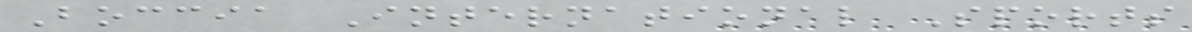Boccia International Sports
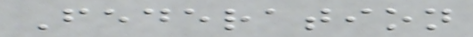Federation
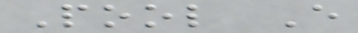Pool E
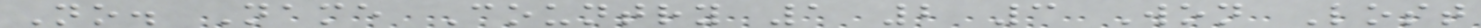No. Name Country 1 2 3 Won Lost
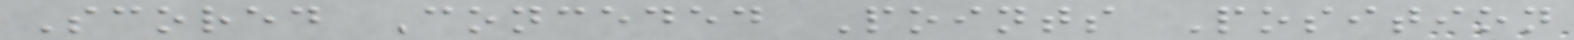Scored Conceded Points Position
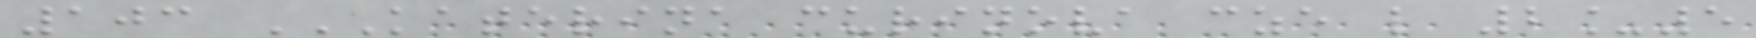103 KATERINA CURINOVA CZE L 2_5
